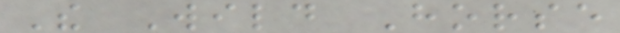The Wild Horse
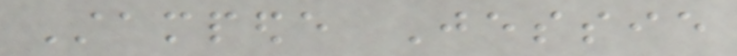Stampede Jessie
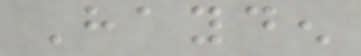Hayden
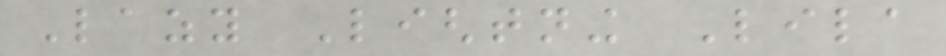Lazy Lightning Lila
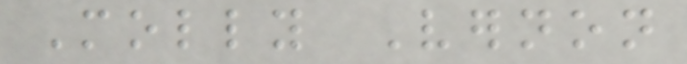Molly Vernon
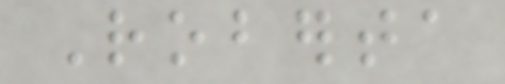Roberta
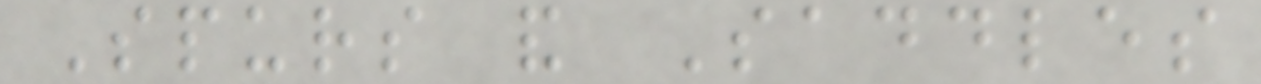Spurs and Saddles
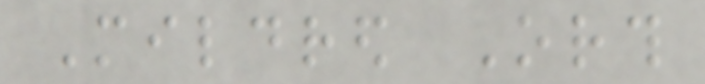Mildred Orth
